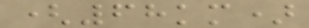(68km)
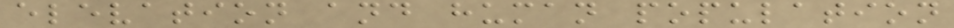elevation and human population
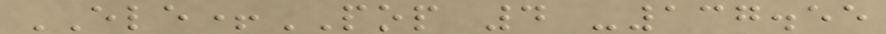ELE+POP 4 -137.55
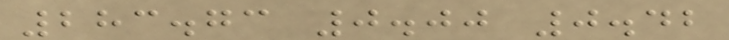283.73 0.00 0.42
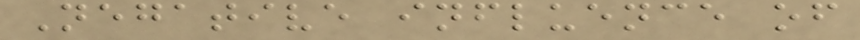Negative influence of
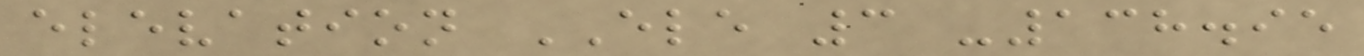elevation ELE 3 -138.95
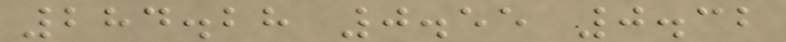284.28 0.55 0.32
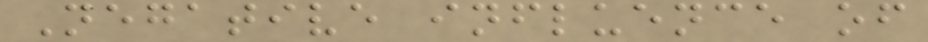Negative influence of
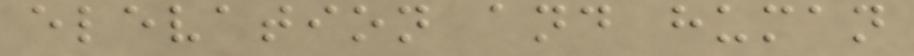elevation and human
